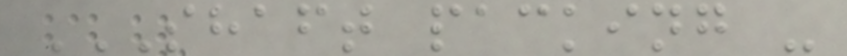SHAFT PACKING -
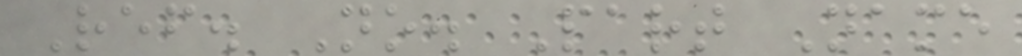Ref. No. Part Name
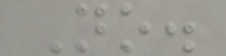No.
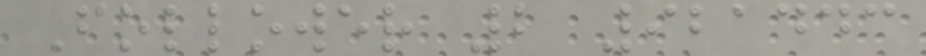Follower 2 921443
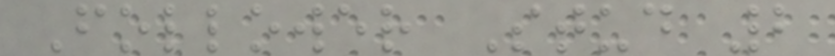Follower Stud 2
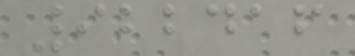922416
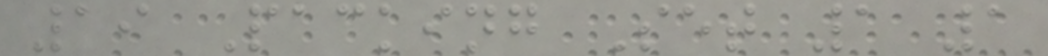19 Packing Set 1 1
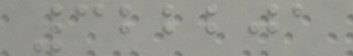322201
